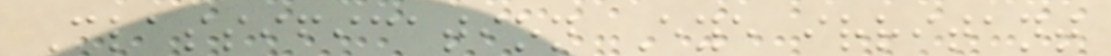Classification Eye irritant
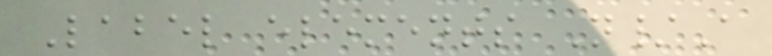Label elements N/A
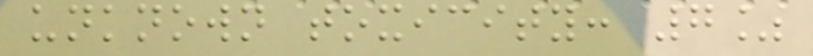unknown toxicity: 7%
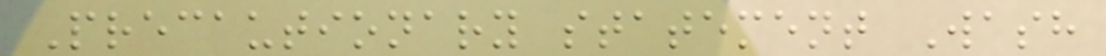Precautionary statement Wash
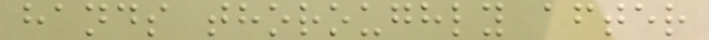hands thoroughly after
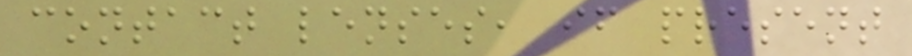contact lenses, if present
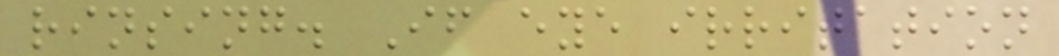rinsing. If eye irritation
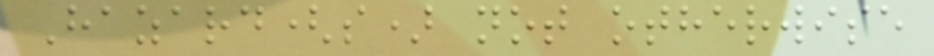Hazard(s) not otherwise
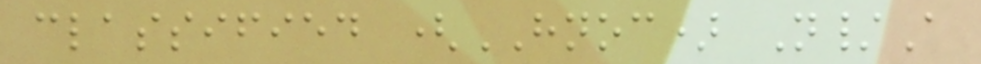classified (HNOC) N/A
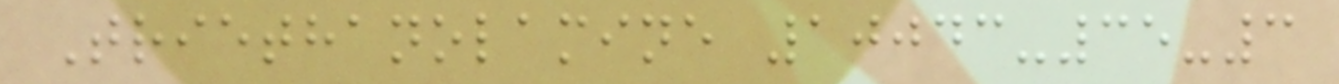Triethanolamine 10043-35-3
